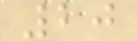20
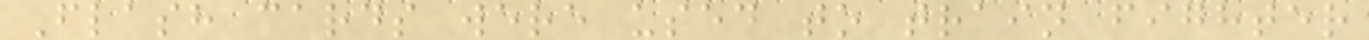Flash cards were used to train fighter
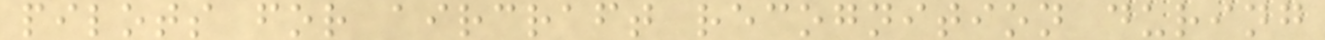pilots for aircraft recognition during
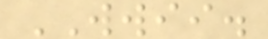WWII.
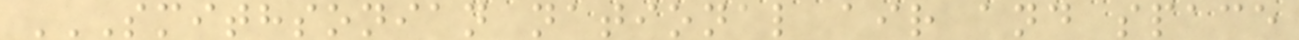SMITHSONIAN NATIONAL AIR AND SPACE
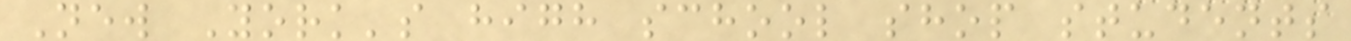New York's high school shop students
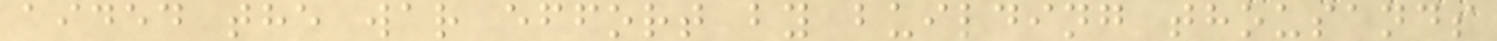aided the war effort by building thousands
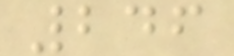246
